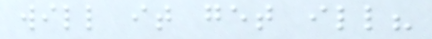will it get ill?
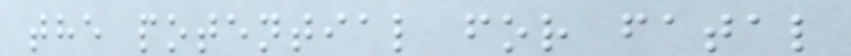the potential for fatal
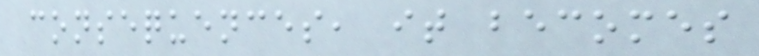consequences, it becomes
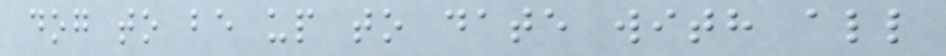dog to be up to date with all
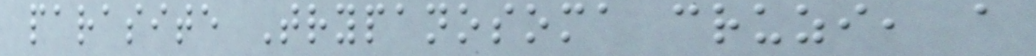parasite Trypanosoma cruzi, a
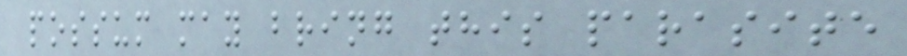possum may bring this parasite
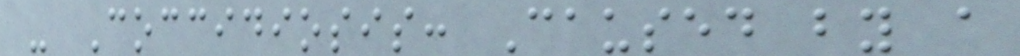- Coccidiosis: Caused by a
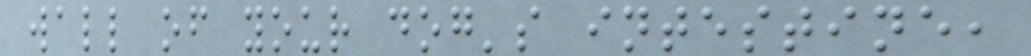wall of your dog's intestine,
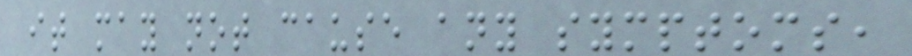it may not cause any symptoms,
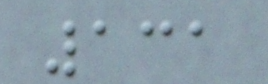131
